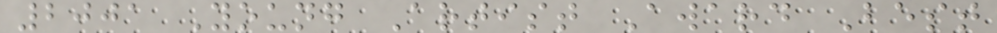2001 Young Artist Award Best
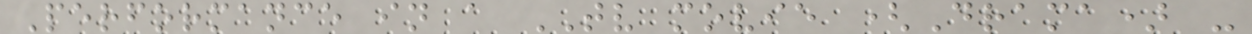Performance in a TV movie (Drama) -
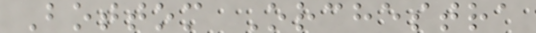Bottom Orchestra
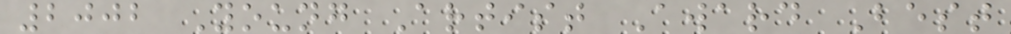2002 Young Artist Award Best
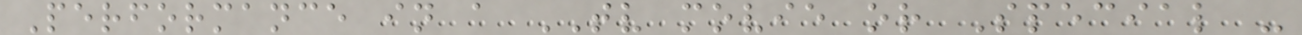Performance in a TV movie or Special -
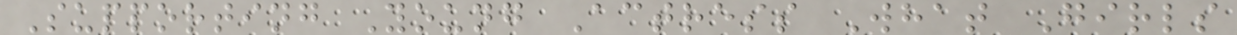Supporting Young Actress What Girls
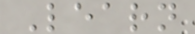Learn
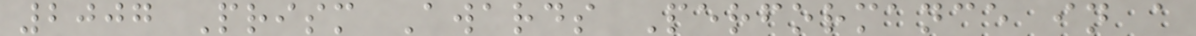2007 Prism Awards Performance in a
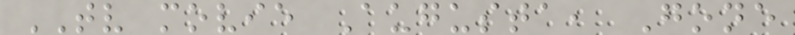TV movie Augusta, Gone
